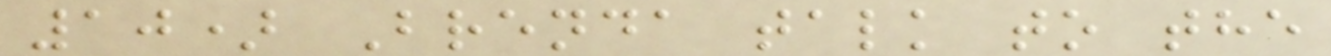10) Brenda talk to the
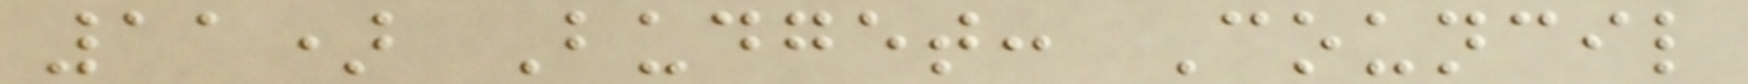11) Budget: Council
